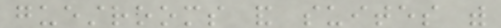guestrooms and suites with
